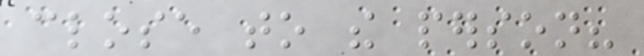close to the person?
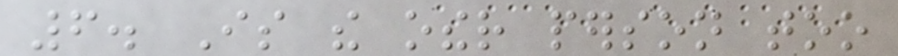6. Is the other person too
